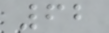62
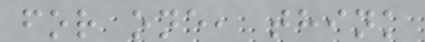for one, think
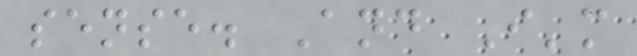sense. And I'm
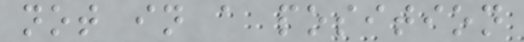not in a position
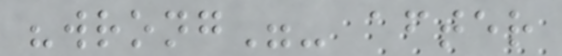"wrong"- after
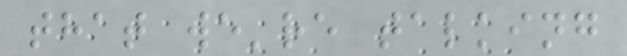that we're talking
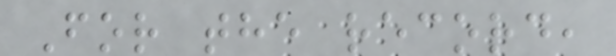For the record,
